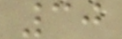30
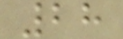28
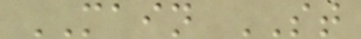MAIN ST
